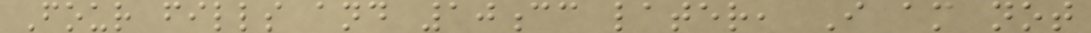Four fills and 10cc later, I am not
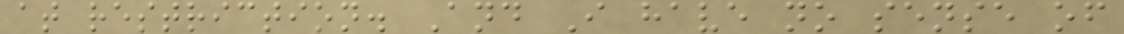at restriction. And I have no sense of
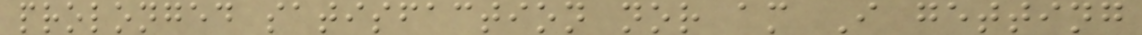prolonged satisfaction nor am I getting
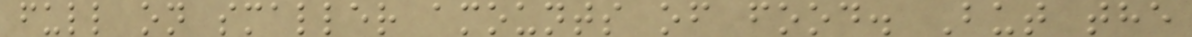full on smaller amounts of food. But the
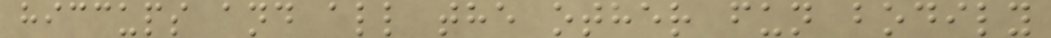hiccups and all the other fun bodily
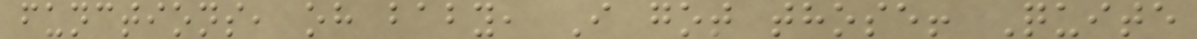functions, oh baby, I got those! Quite
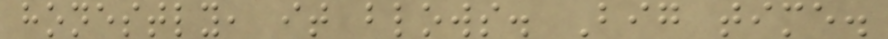honestly, it blows. Big time.
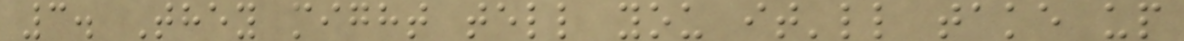3. They might tell you it'll take up
